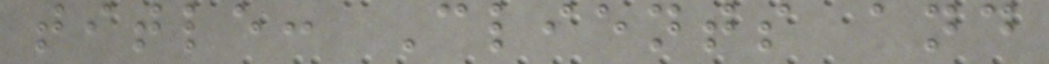title: Clients and
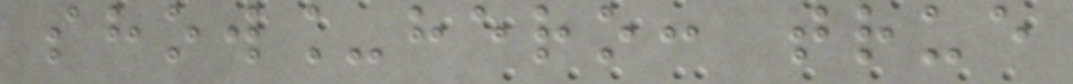show_hero: true
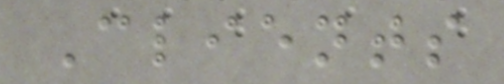Clients
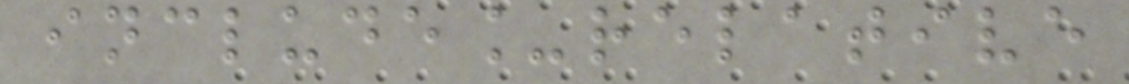include_relative
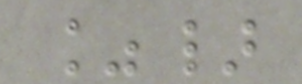%}
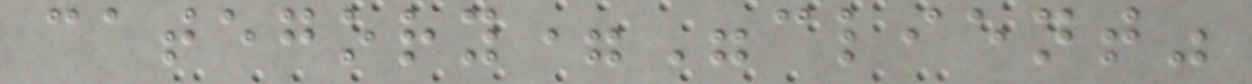category="client"
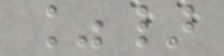%}
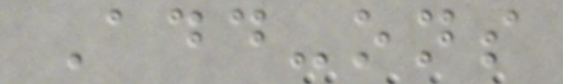Add-ons
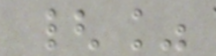{%
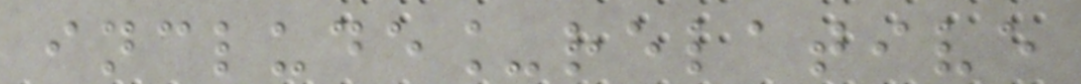include_relative
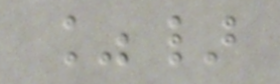%}
